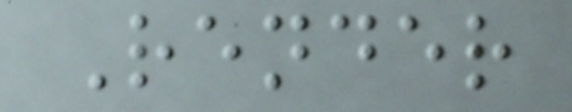Render
